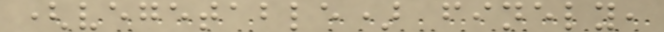(vegetable) finely,
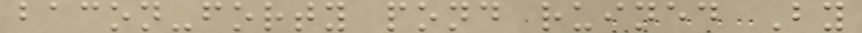bacon-forty pond ruined By
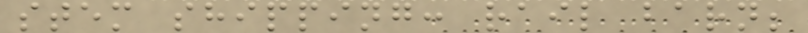stem shipping: rail barn;
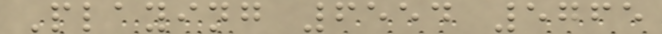Playing 6554 5765
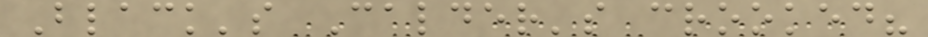Black's Calder's crooked?
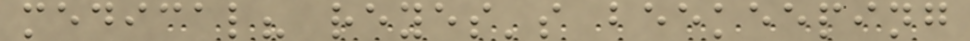medical? reyes's beekeeping
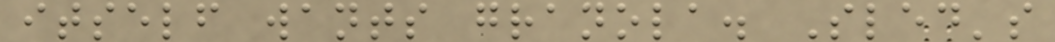itself wants granola. Sled's
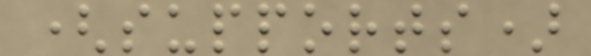(supports)
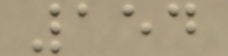154
